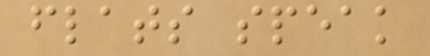flats speak
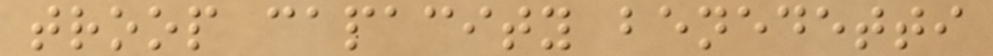troop capacity benedetti
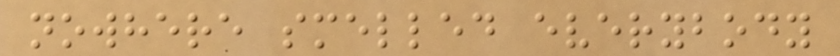nowhere smelled everybody
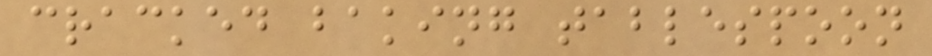cracked baking tablespoon
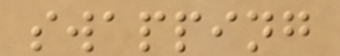swapping
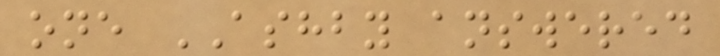one ASHBY answered
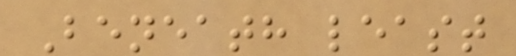Beneath least
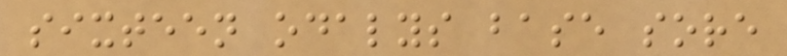sixteen odalys base sore
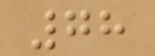78
